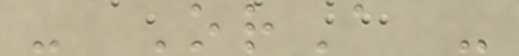- OrA -
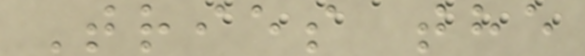Tries the
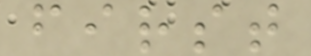first
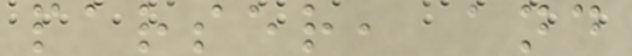parser, and
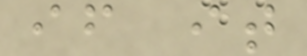if it
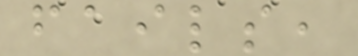fails,
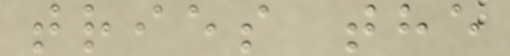tries the
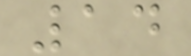14
